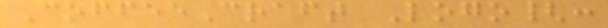CoffeeCraft Logo{:
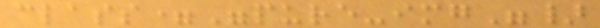class="pure-img"}
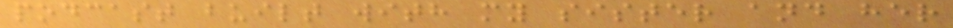podcast built with my sister and her
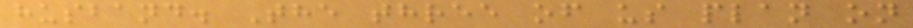husband. The three of us plan on
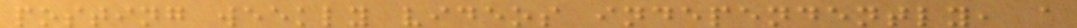posting weekly videos independently, a
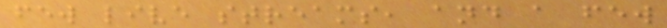few live streams, and a few
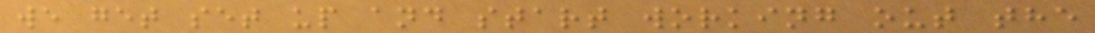we get set up and start working out the
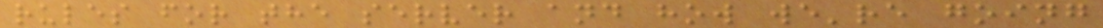rules for the server and how we're going
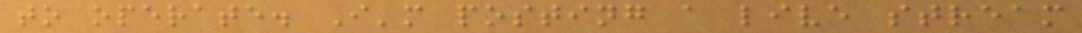to operate. I'm posting a live stream
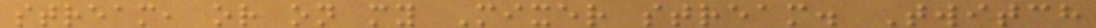stream, or on my Mixer stream. Twitch
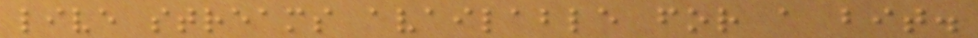live streams available for a bit.
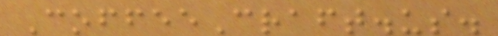CoffeeCraft.us.
